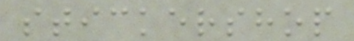stickershop
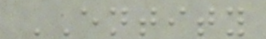ENTITY
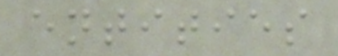entities
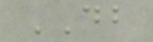DB
